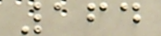164
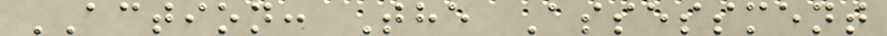ACTION: The Assessment
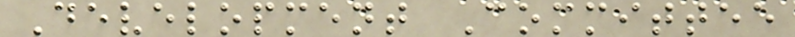Development Committee
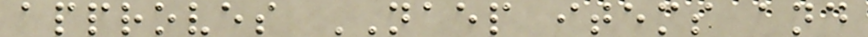approves NAEP items and
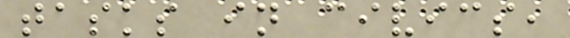tasks in civics,
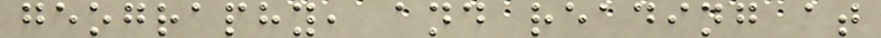geography, and reading at
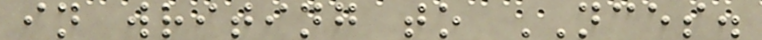in writing to NCES.
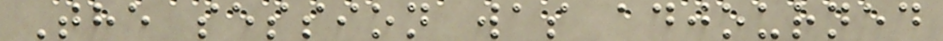The session was adjourned
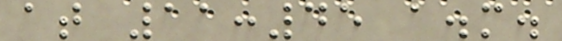at 11:45 a.m.
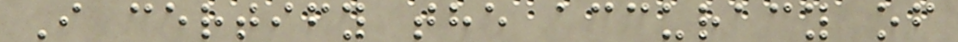I certify the accuracy of
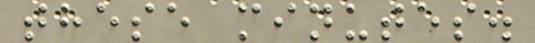these minutes.
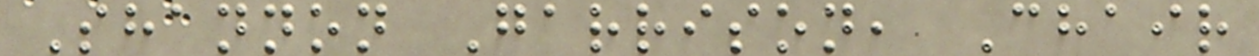Shannon Garrison, Chair
